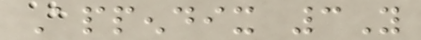Appendix 3Y
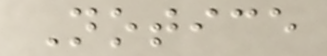Notice
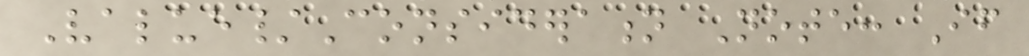Value/Consideration Note: If
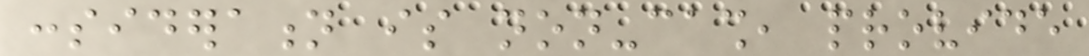consideration is non-cash, provide
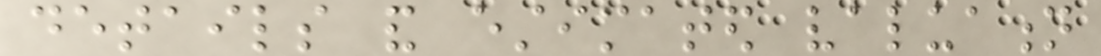details and estimated valuation
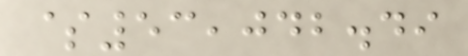$53,042.49
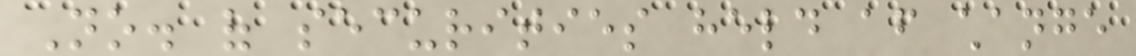No. of securities held after change
